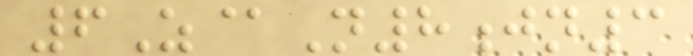6Z@N8jn3
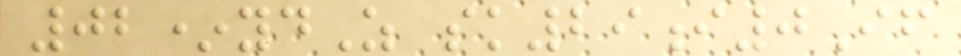02*ydZ sk29i0If
